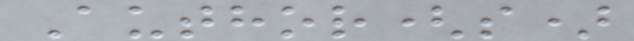Author(s)
